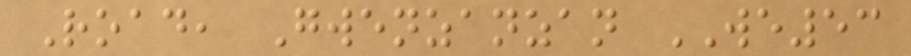Road, Gwenzanzan WE53
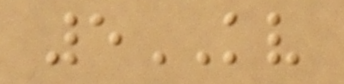5KV
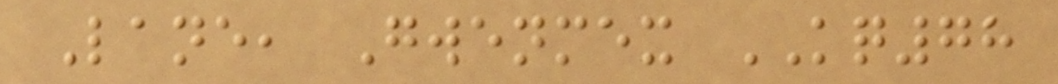Lane, Gwenmex KQ78
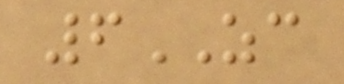6ZC
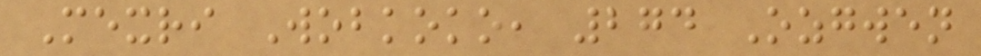Mexri Wobkoko, 274 Ozgwen
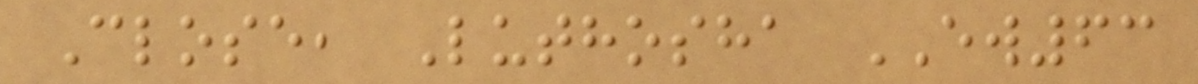Close, Luthosha EW63
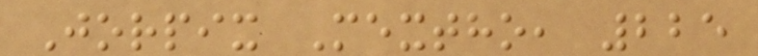Jorpix Mextho, 225
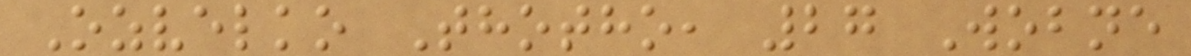Ozvelko Thotho, 27 Wobne
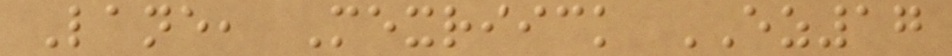Lane, Mexriick EZ17
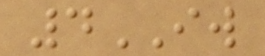4IW
